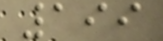199
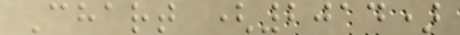Chart (2014)
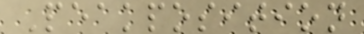Peakposition
